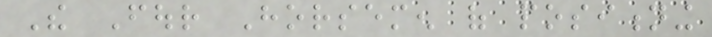The Four Horsemen of positioning
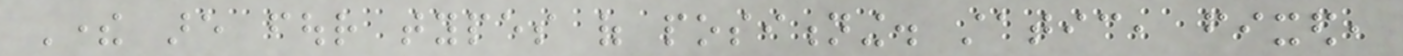There are four types of positioning. static, fixed,
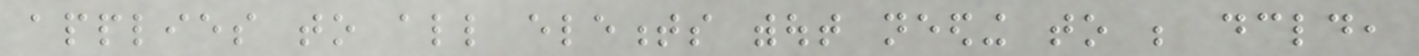applies to all elements without needing to be declared,
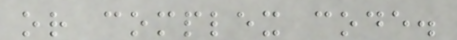or complex code.
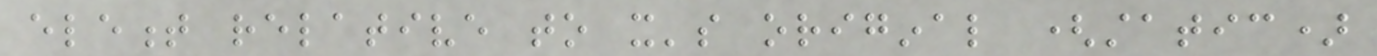element relative to it's original (static)
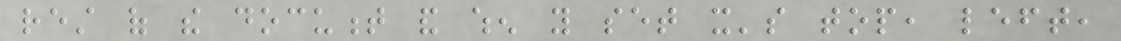rest of the document and when you set it's top, left,
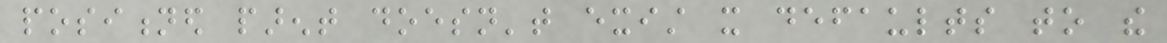positioned parent doesn't exist it defaults to the
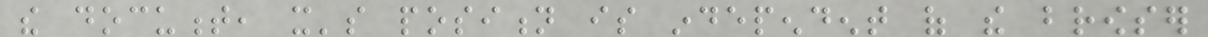the document, it's position is independent of the browser
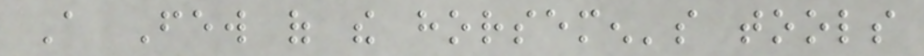A Few of the horsemen's tools
